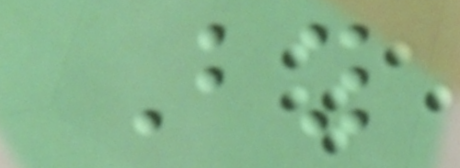By
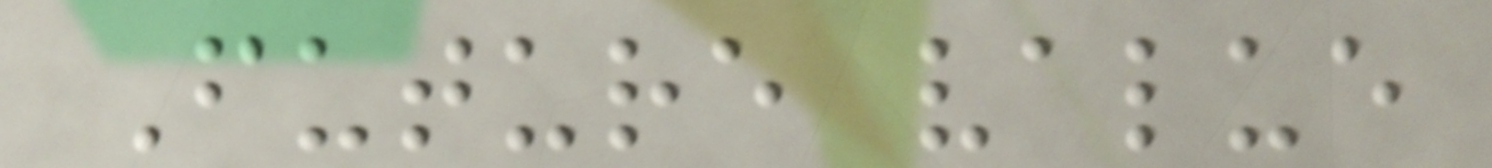Future value
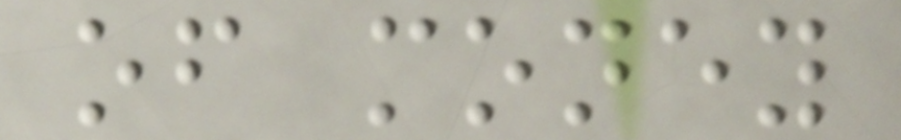of money
